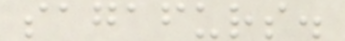sagafurs.
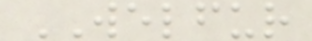WELFUR
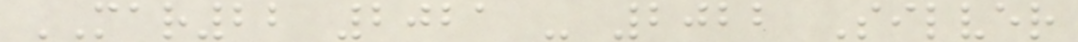MAR22 2021 - 2022 Silver
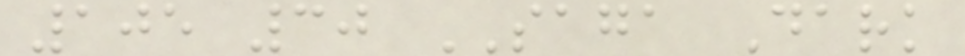105 30 SAGA Dark
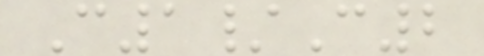C1/C2
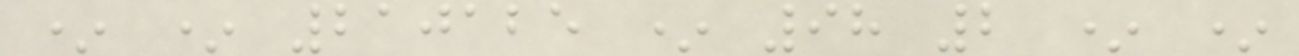* * 210125 * 98 2 * *
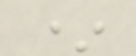*
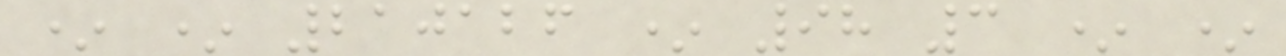* * 210126 * 98 3 * *
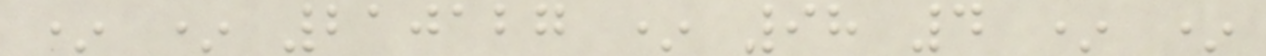* * 210127 * 98 4 * *
